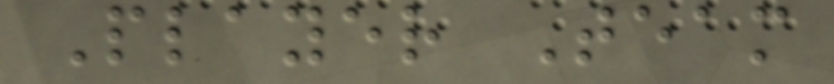Player Team
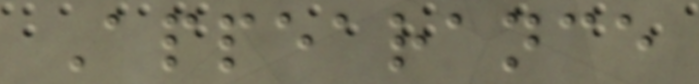Appearance
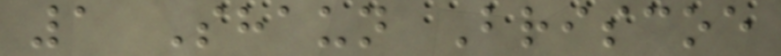1 Shaun Briscoe
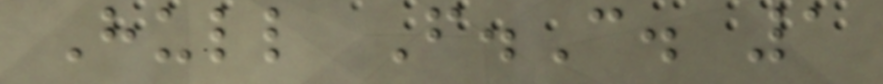Hull F.C. 1
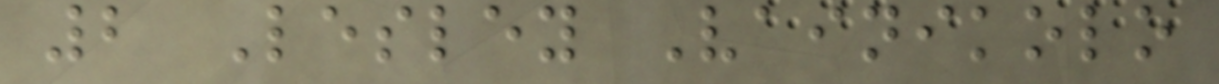2 Lesley Vainikolo
